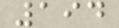194
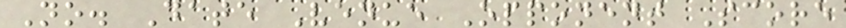No. Date Venue Opponent Score
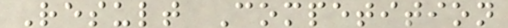Result Competition
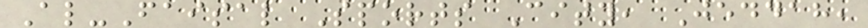Al-Faisal Sports City, Jeddah,
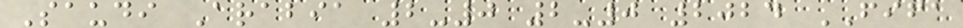Saudi Arabia 2-0 2-0 2024 FIFA
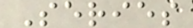Series
